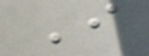I
